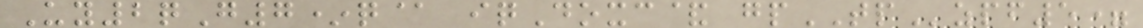Uy2qG7*q@ iqDoxc& gpTPzpf5=
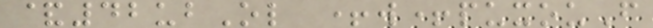&42ubOl +w+puxouF
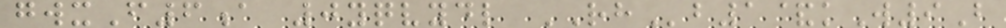gwxF6a 0yqvydl RHb1&kW9B
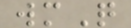wmQ
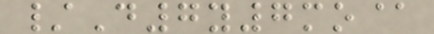/D7y7mo@
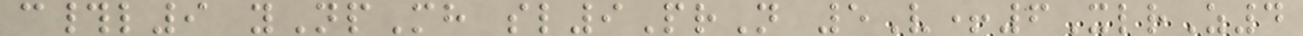c#l9 yNpMh sl9PrN 5V+6XlrZ4
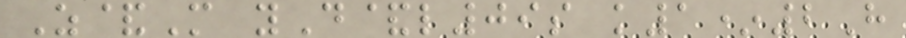Z&M yD&l09s k1*2H
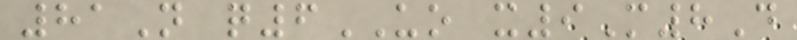81N q6UO x9M8D
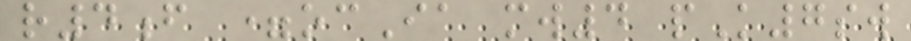r4f =ocIa mw4 pK7sw
